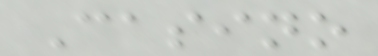Casino
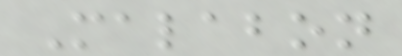Malabon
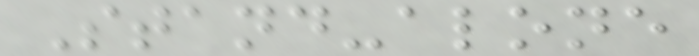Stand-alone
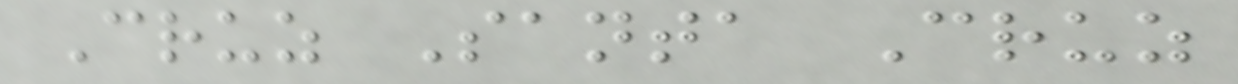Cruz Santa Cruz
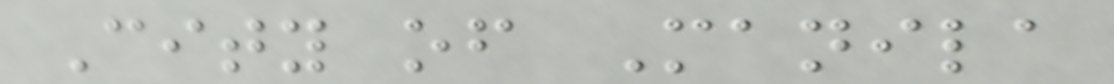City of Manila
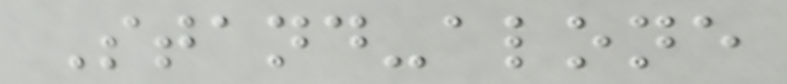Stand-alone
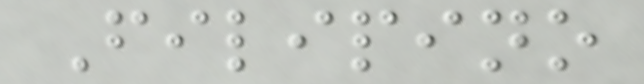Filipino
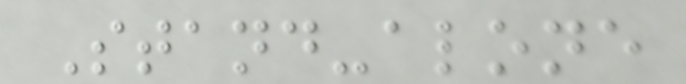Stand-alone
